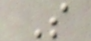S
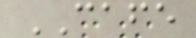CAFE
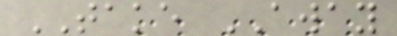TAKE AWAY
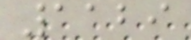1129
